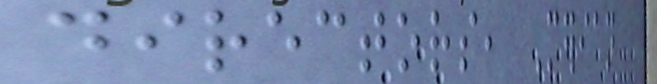directors, Merian
